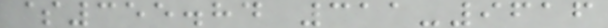$355.84 311-9616
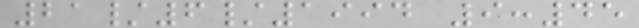21/6/1994 9:45
